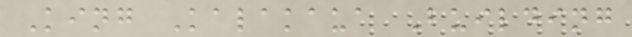King Kalakaua Building
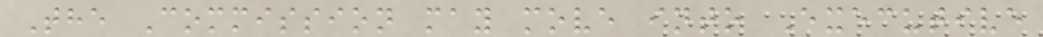The Commission may move into Executive
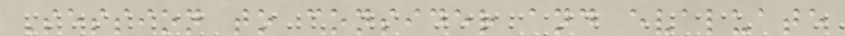Session to consider and evaluate
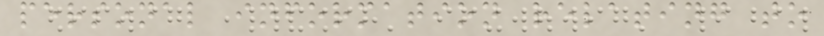personal information relating to
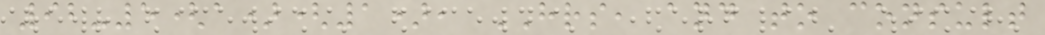92-5(a)(1), HRS, and to consult
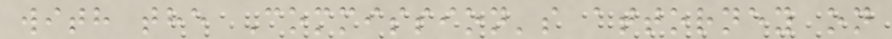with the Commission's attorney on
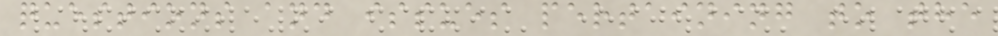questions and issues pertaining to the
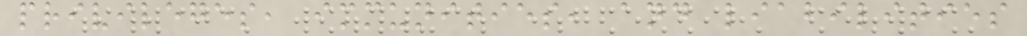privileges, immunities, and liabilities
